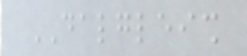DALGLEISH
